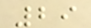29
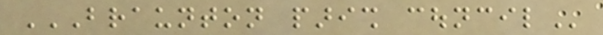BRAUNTON PARISH COUNCIL
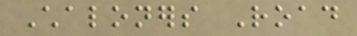Chaloners Road
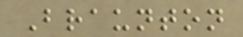Braunton
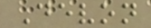Devon
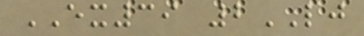EX39 2LJ
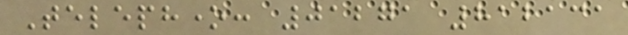Telephone: 01271 812131
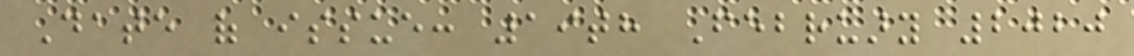Date of issue: 19th February 2020
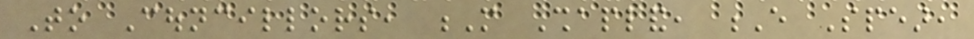To Councillors, M Shapland, E Spear,
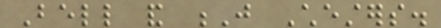Bell and J Chesters.
